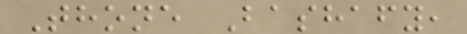Thone Bashafy,
